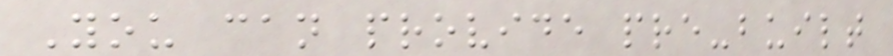You can provide pre-built
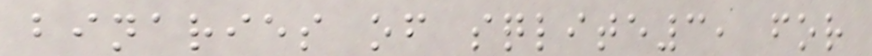binaries of sqlite3, for
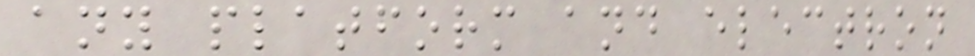any platform and electron
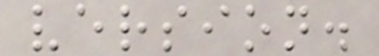version.
